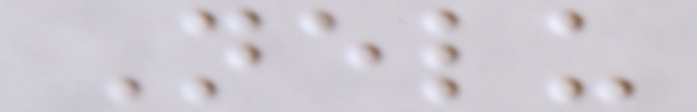Nelu
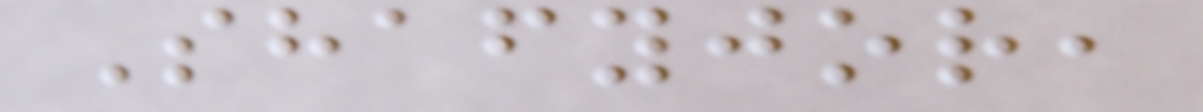Shafyjor,
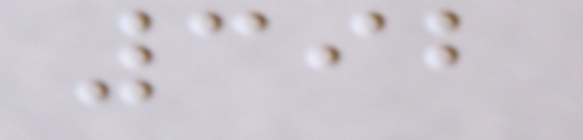392
